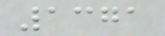1371
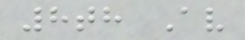8th Av
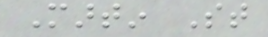Martin St
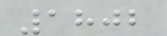1802
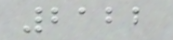2122
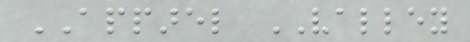APPAREL VALLEY
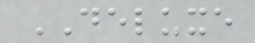DELUXE
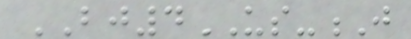BJ4US-J
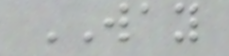WAY
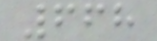668
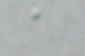a
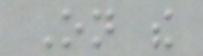On the
